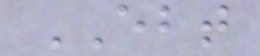EBT
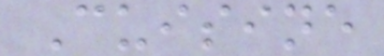Cuisine
